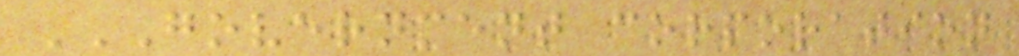GOVERNMENT CORPORATION
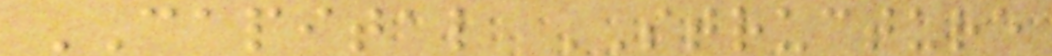CAPITAL STRUCTURE
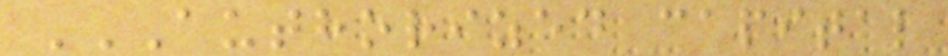AUTHORIZED CAPITAL
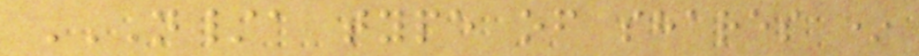N/A TYPE OF SHARES *
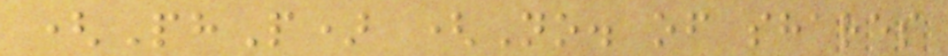(PhP) (No. of shares
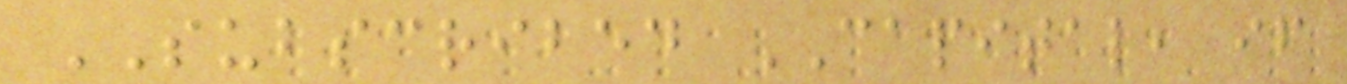SUBSCRIBED CAPITAL, if
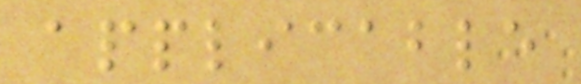applicable
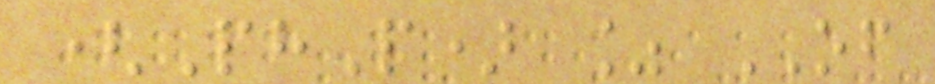(PhP) % OF
